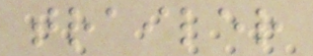trailer
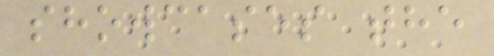showcases the
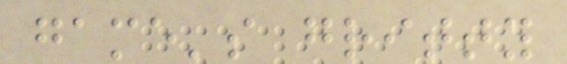game's gritty
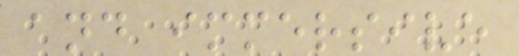and immersive
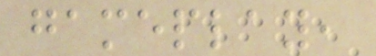gameplay,
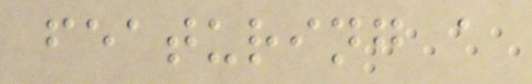featuring a
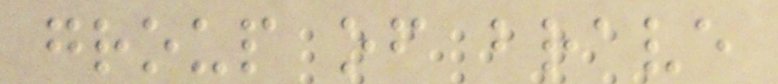group of brave
